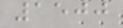1500
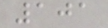101
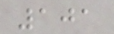101
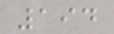194
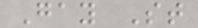Gay St
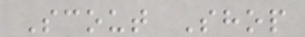Scout Shop
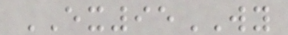EX95WY
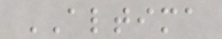ALTIMA
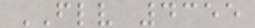FLV 4355
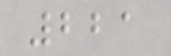221
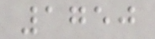1750
